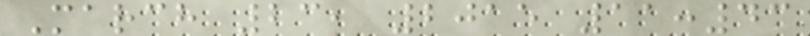March 23, 2015 11:43
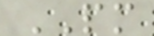PM
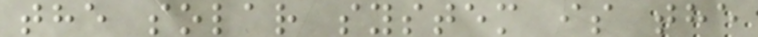the solar system is the
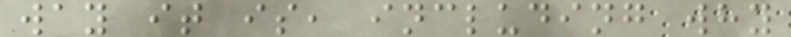way it is, including why
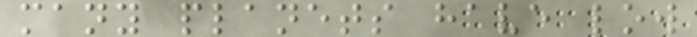many planets have low
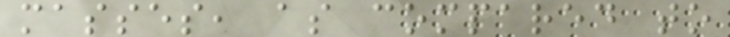masses, as compared to
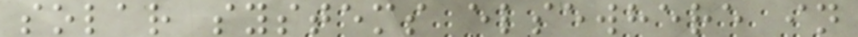solar systems elsewhere in
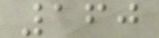160
